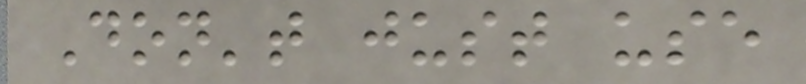Don't just use
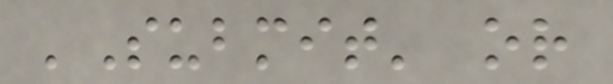'Submit' or
